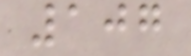107
